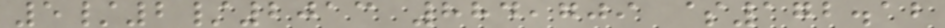5/2/2013 884,709 $172.12
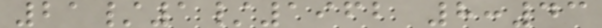21/1/1962 8:43
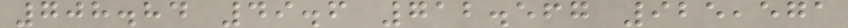708.84 49.6 712.567 925,571
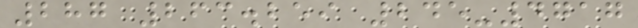287 263.259 245-4717
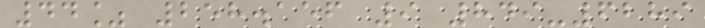44% 258.156 9 849-6289
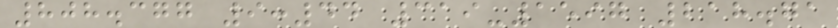808.377 9:44 319-1597 218.71
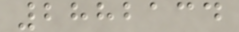2882134
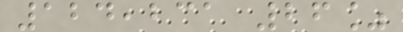124,231 26%
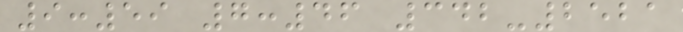9:59 7:46 342-2521
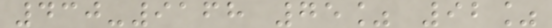430-9168 75% 92%
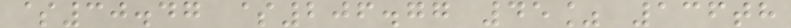$30.47 $206.77 45% 136th
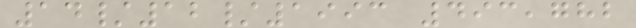14/12/1993 493,782
